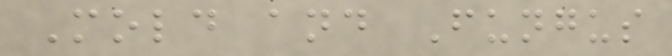Mold and Fungus
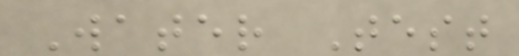Water Test
